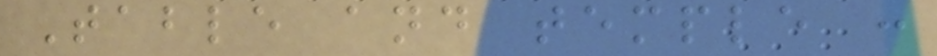Table and temple :
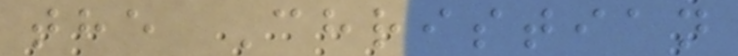the Christian
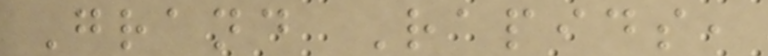Grand Rapids,
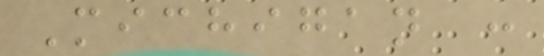Michigan :
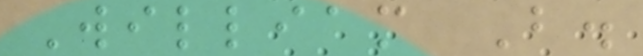William B.
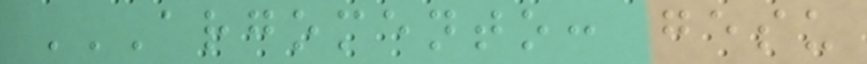ARGOMENTO: GESU
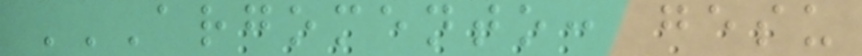ARGOMENTO: GESU
